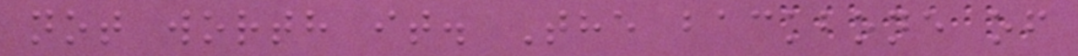not worth it. The backbone of
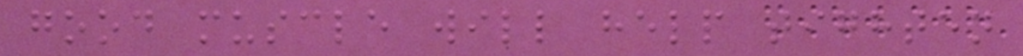good muscle will help tighten
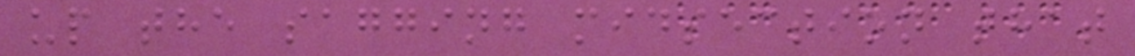up the sagging midsection that
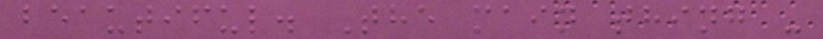beautiful. The main thing -
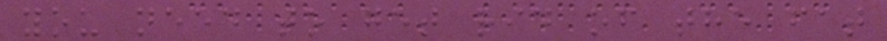you need to get rid of the fat
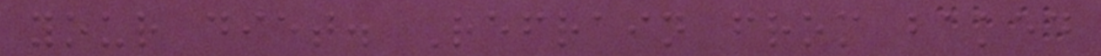your diet. Refrain from baked
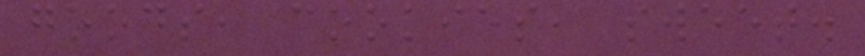goods, cookies, sweet.
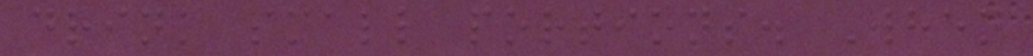drink small portions. When
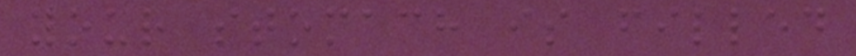your stomach is filled
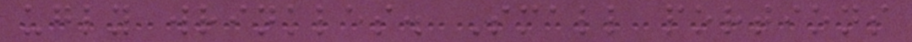ugly wrinkles. Small portions
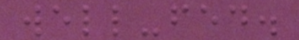well-fed.
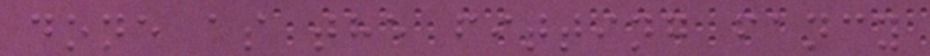done as the fitting fancy
